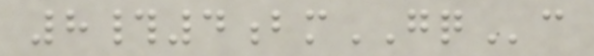8#4bmGQc
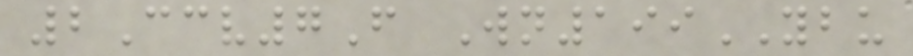2Ccv7F Wn199YBU
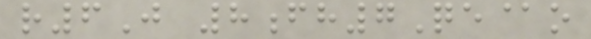r6J 8fh7Qe@o
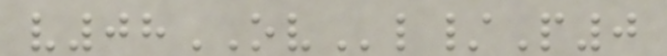v08OVl/P0
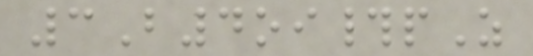3B4oi#pZ
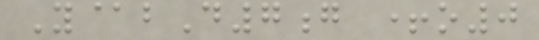Y@bD7g +o0
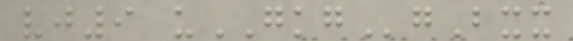vj9 uGKGgBxx
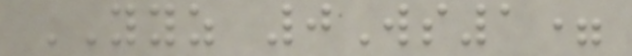YYZ 0Ws1=
